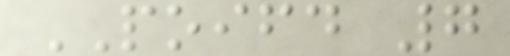POIFD 7
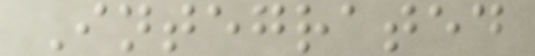Integrated
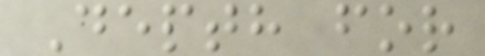Depth for
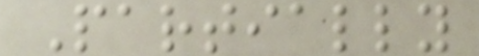Partially
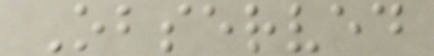Observed
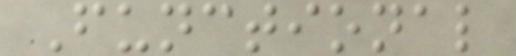Functional
